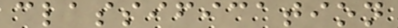classification
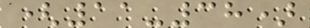(11-38)
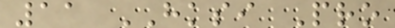11 HKSI Pro
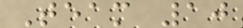Team 10
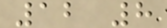12 8
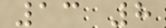13 8
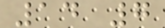14 7
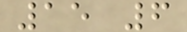15 6
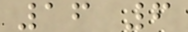16 6
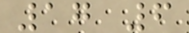17 6
